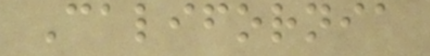California
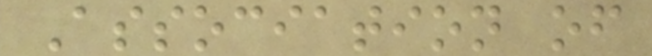Association of
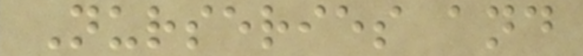Nurseries and
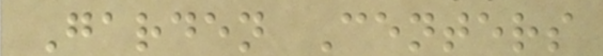Garden Centers
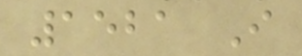1521 I
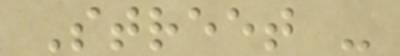Street -
